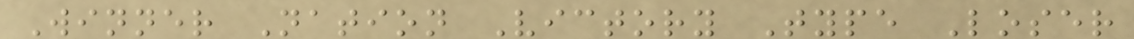Winner Nation Victory Type Loser
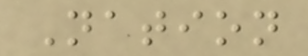Nation
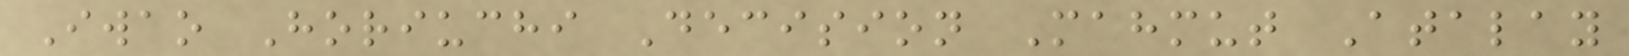Iwao Horiuchi Decision Mahmut Atalay
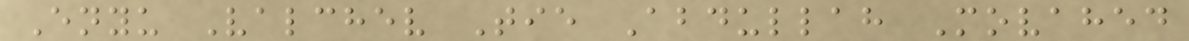Enyu Valchev Tie Abdullah Movahed
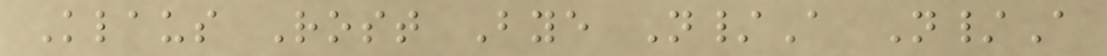Klaus Rost Bye N/A N/A
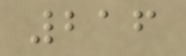216
